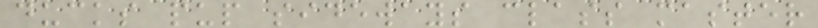ducks pup sideways class master
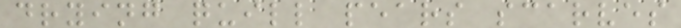drying quill pears scarves
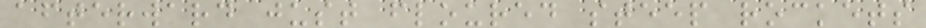afterward just floured steep rockets
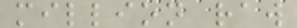million raw
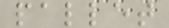pallet
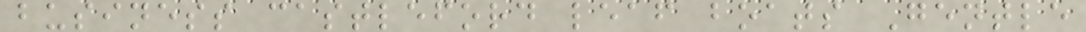business castleford leaf boats Gentle
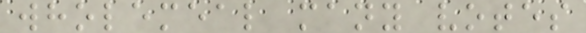wholemeal many votes
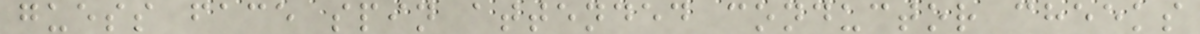guess face spin attended conductor cheeks
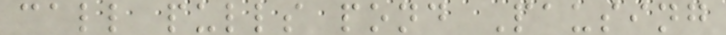call pulls pond Pausing
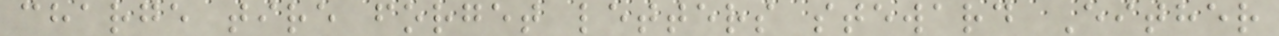charge tire forget letters steward Either
